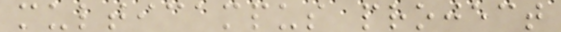multicampus project
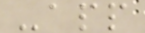-app
